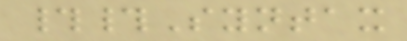##Syntax
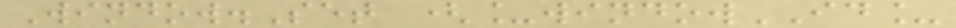Window.Set (_windowID_
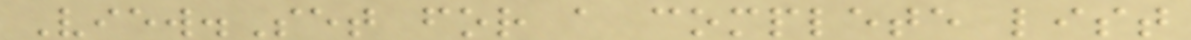View.Set for a complete list
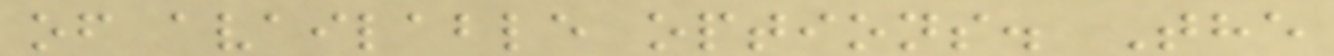of available options. The
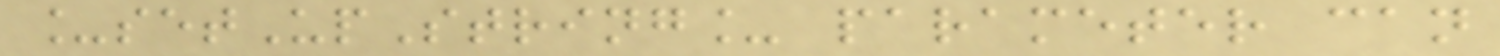_setUpString_ parameter can
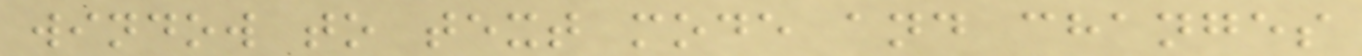window to text mode and changes
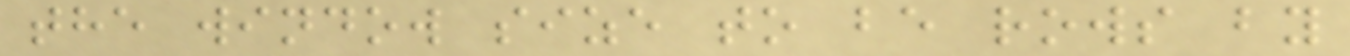the window size to be rows by
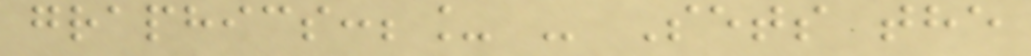graphics:;_ - Sets the
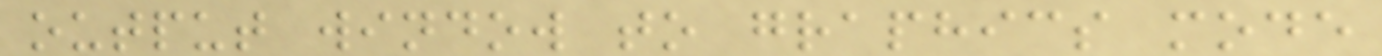output window to graphics mode
